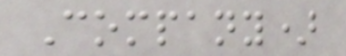Company)
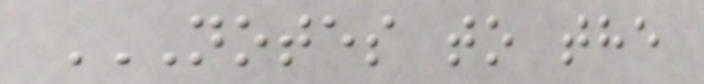NOTES TO THE
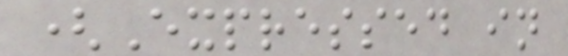(Expressed in
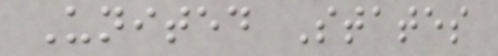United States
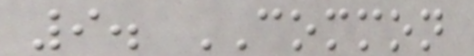9. COMMON
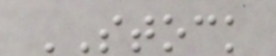STOCK
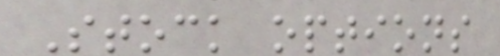Stock options
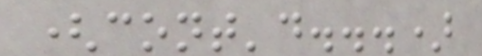(cont'd...)
